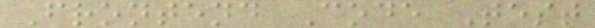Frontend Code Test
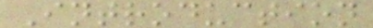Introduction
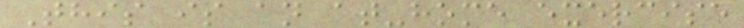This is an at-home exercise
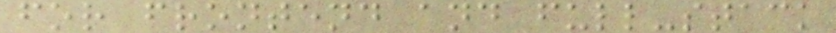for frontend and full-stack
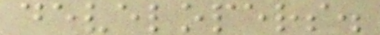developers.
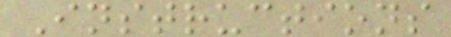Instructions
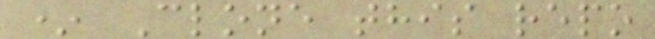* Clone this repo
